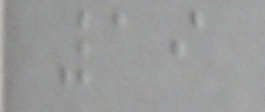19
